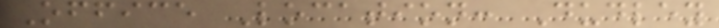Office Location: Dudley
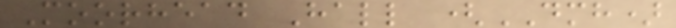Moorhead Hall (DMH)
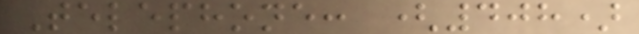Telephone: (408)
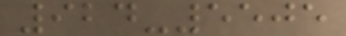924-5505
